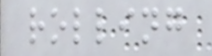rolling
